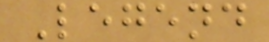Legend
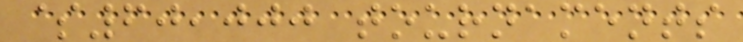$60,000 tournaments
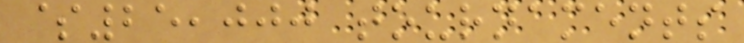$25,000 tournaments
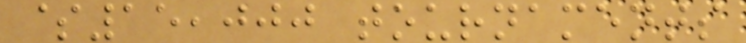$15,000 tournaments
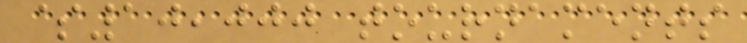$10,000 tournaments
